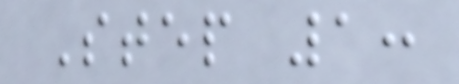Step 1:
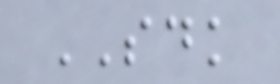SDK
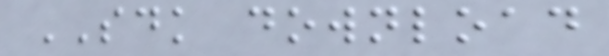SDK download
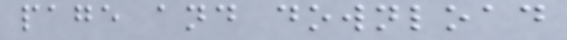page and download
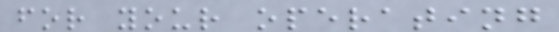for your operating
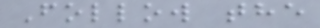Follow the
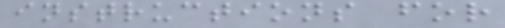instructions for
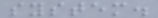system.
